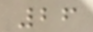26
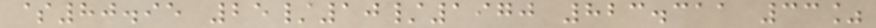$80.95 25/10/1970 823.311 33%
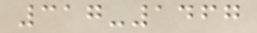317-1467
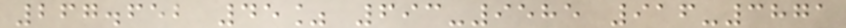267.652 45% 693-9585 916-3871
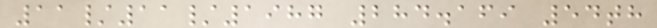11/11/1987 284.169 54th
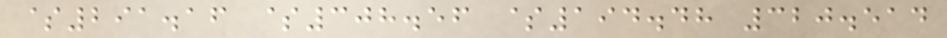$291.16 $308.56 $194.48 320.514
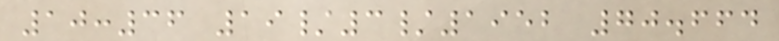10:36 19/3/1952 70.664
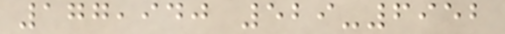177,940 529-6952
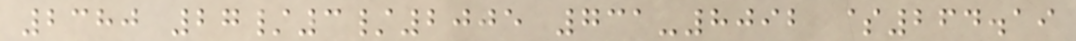2380 27/3/2005 731-8092 $264.19
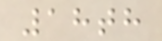18th
